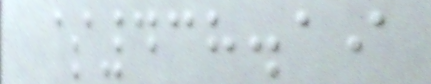$438.19
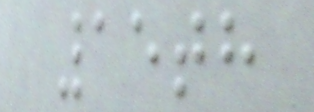15th
